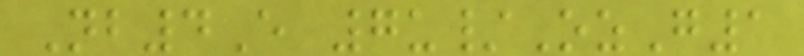Nb4E 7u/OzG1
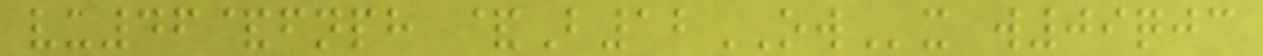vu46&fnph &B12OWx w09qjc
